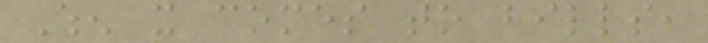When it comes to bills,
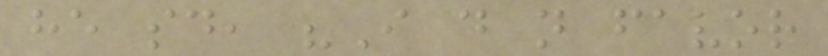he said, "I do not favor
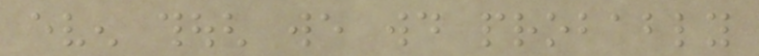even though we would probably
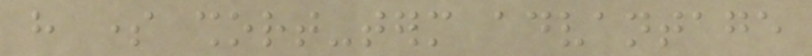have some short-term advantage
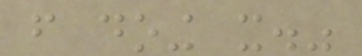from doing it."
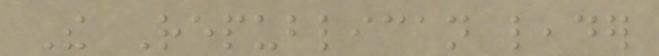The Republican leader
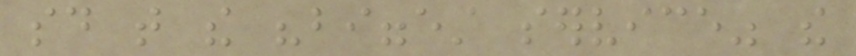said that the "biggest service" the
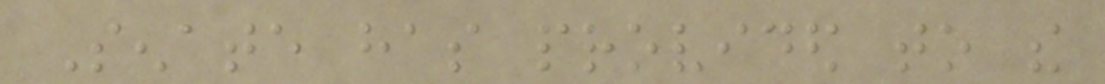Senate has provided to the
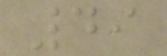49
